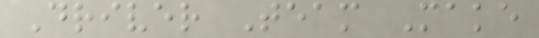Driver Team Make
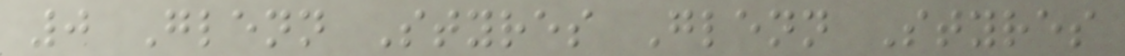0 Glenn Styres Glenn Styres
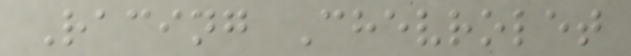Racing Chevrolet
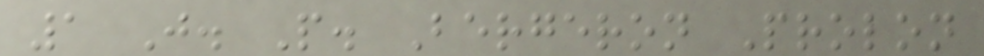1 J. P. Bergeron Prolon
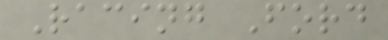Racing Ford
